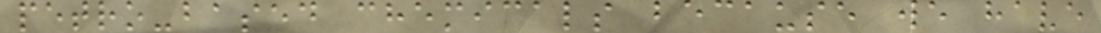petro-based chemicals because we have
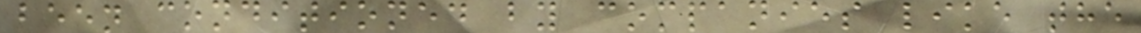been conditioned by companies like the
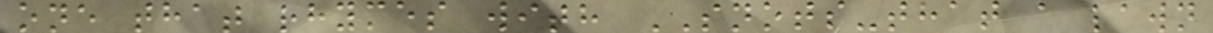one that rhymes with SNOTS-that a lawn
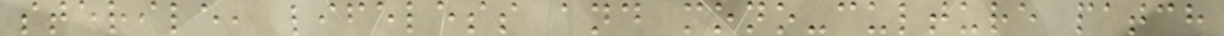sterile, lifeless and mono-culture patch
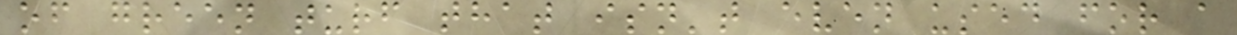of green turf that isn't even used for a
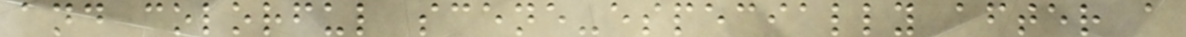and colorful scene-especially after a
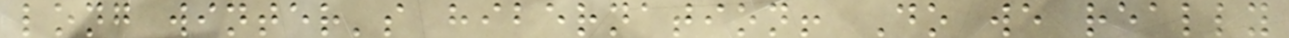long winter's hibernation! Do we really
